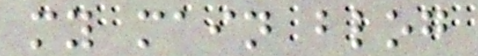my main blog
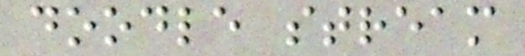doodle stream
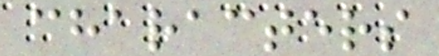characters
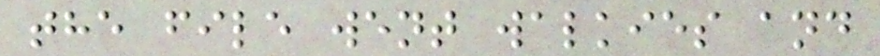the file went walkies and
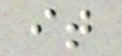it
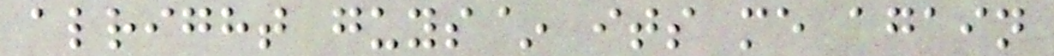alright guys~ its me again
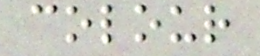colour
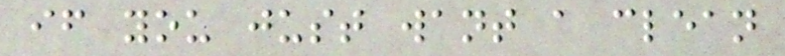if you just want a clean
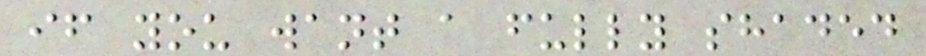if you want a fully shaded
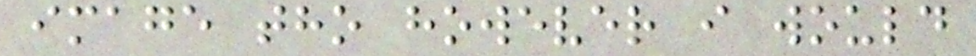image tho however i would
